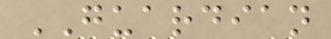GUARDIAN
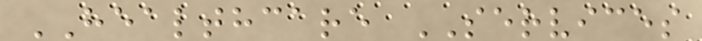HEALTHCARE SERVICES
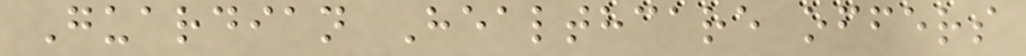Guardian Healthcare offers
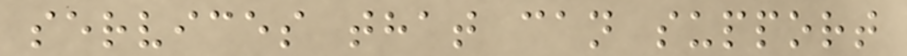services that can support
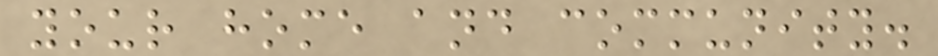your home and community.
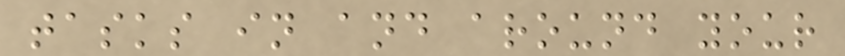tasks in and around your
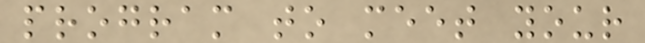program to meet your
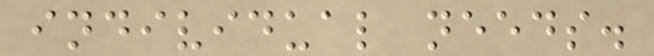individual needs.
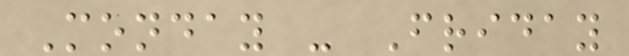Monday - Friday
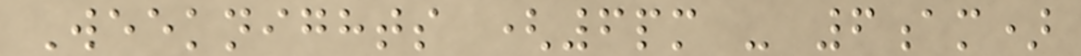Weeknights (6pm - 6am)
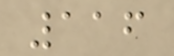116
